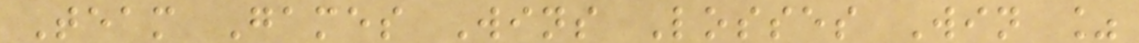Team Games Wins Losses Win %
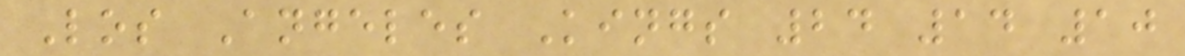Los Angeles Kings 24 14 10
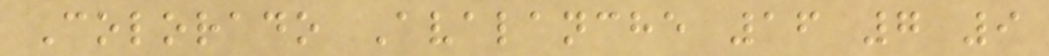Colorado Avalanche 16 7 9
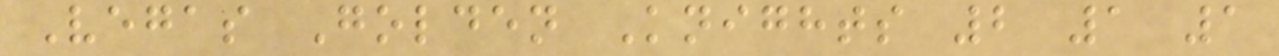Vegas Golden Knights 2 1 1
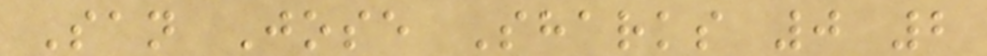San Jose Sharks 0 2
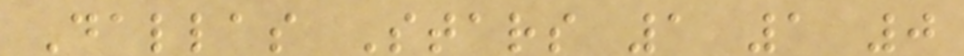Dallas Stars 1 1 0
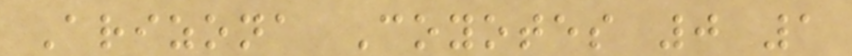Arizona Coyotes 0 1
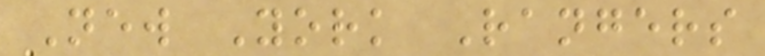New York Rangers
